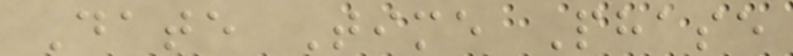Date Time Phase
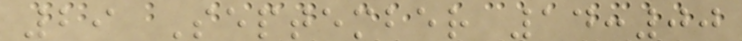29 September 14:00
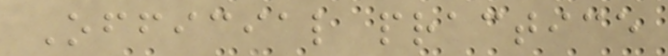Official practice
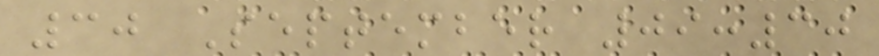30 September 09:30
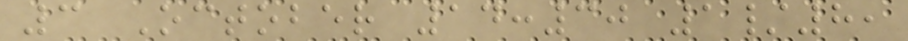3 October 14:30 1/8,
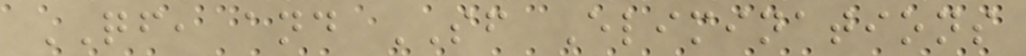QF, and SF Eliminations
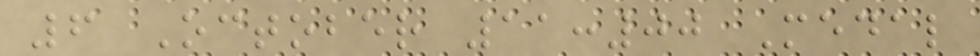6 October 11:00 Medal
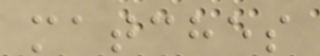matches
